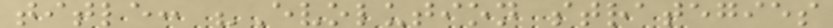title: "Evolution strategies
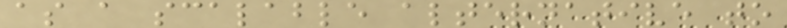as a scalable alternative to
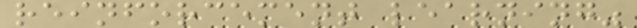reinforcement learning"
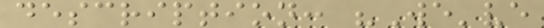description: "We've
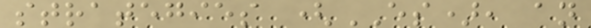strategies (ES), an
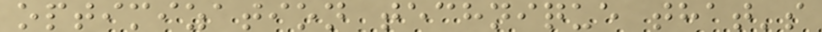optimization technique that's
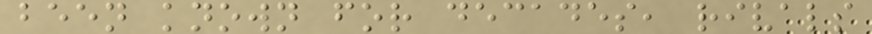been known for decades, rivals
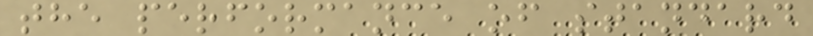the performance of standard
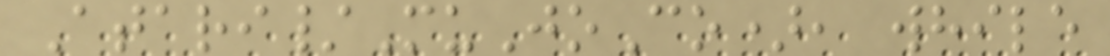Atari/MuJoCo), while
